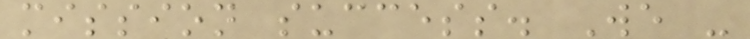mission success. We -
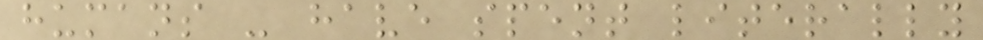humans - have spent literally
